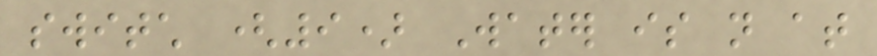switch (9) Water is not at
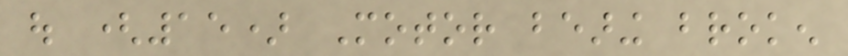out (15) Motor bearing broken
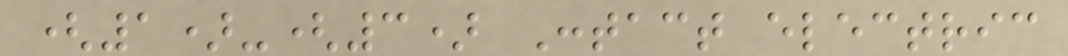(1)-(3) Contact electric
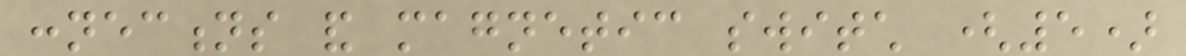connections and magnetic switch (5)
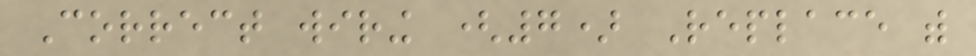Correct wiring (7) Replace with
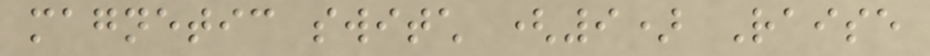magnetic switch (9) Raise
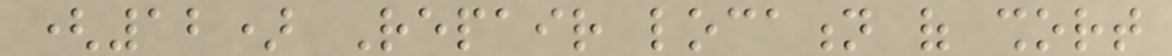(12) Repair location of short
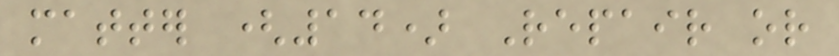matter (14) Repair or
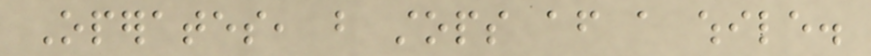Operates, but stops after a while.
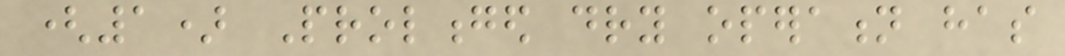(1) Prolonged dry operation has
